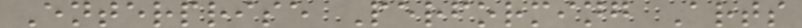Enterprise Performing Arts
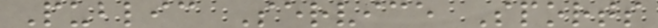Public Service Sports
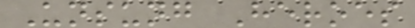Unsung Heroes
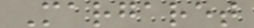Margaret
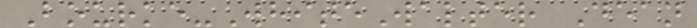Bourke-WhiteWalter Dean
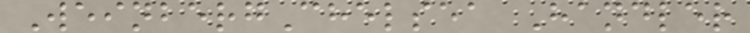WeinbergChelsea Handler
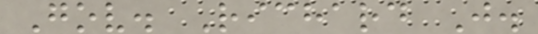Gov. Richard J.
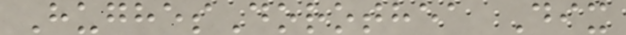HughesDorothea Dix
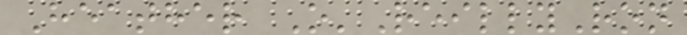Heather O'ReillyRon
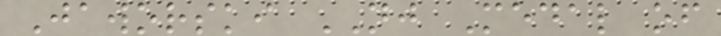Jaworski NJ Medal of
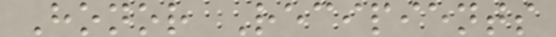Honor Recipients
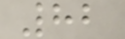82
